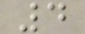4
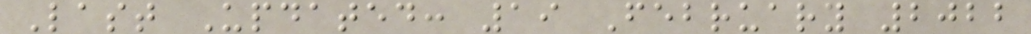Last Updated: 19 February 2022
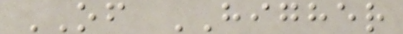OF HIGHER
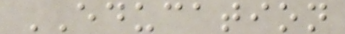EDUCATION
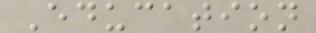Education
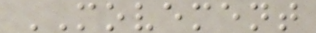MOVEMENT
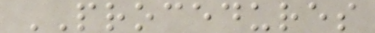PROCEDURES
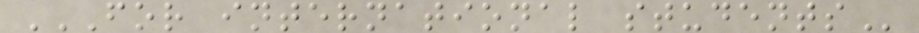FOR INTERNATIONAL STUDENTS
